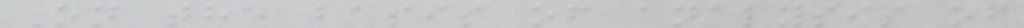On the basis of analysis of
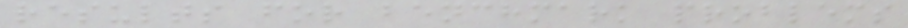results for benchmark problems
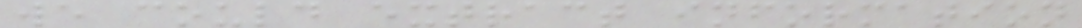we could extract information
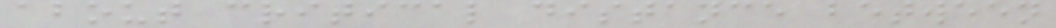about critical distance between
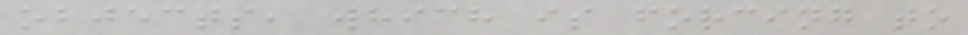objects, which is forcing to
